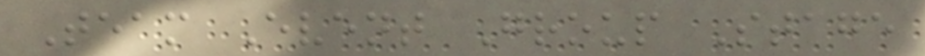Team Event Group Stage
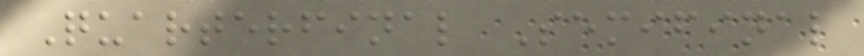Quarterfinal Semifinal
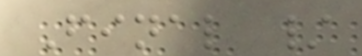Final /
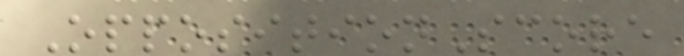OppositionScore
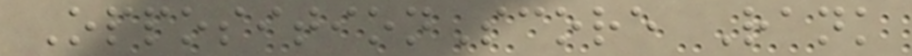OppositionScore Rank
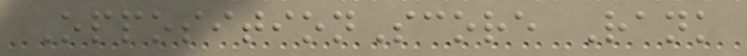OppositionScore Rank
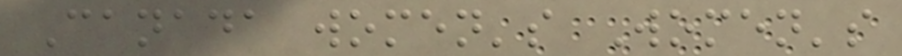Canada women's Women's
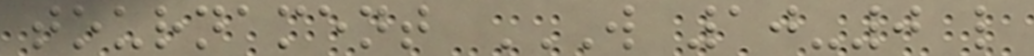tournament W 10-0 L
